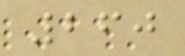260
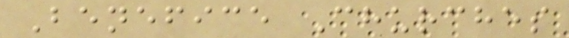Benefice Churches
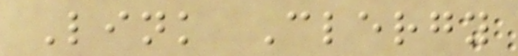Link Clergy
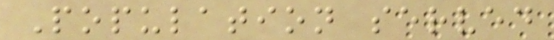Population served
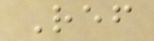Ref
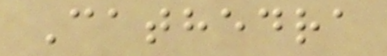Cathedra
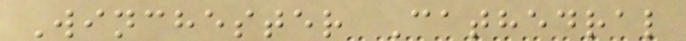Winchester Cathedral
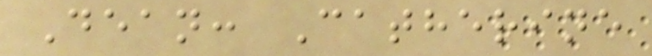Dean: Catherine
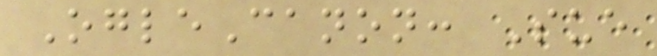OgleCanon: Sue
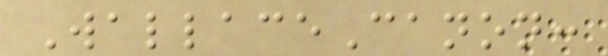WallaceCanon:
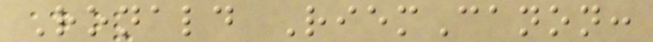Ronald RiemCanon:
